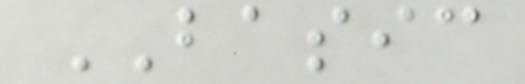BASIC
